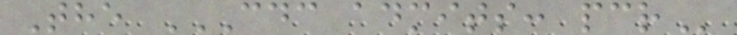The CDC ADMITS: PCR
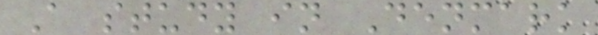A study in Denmark
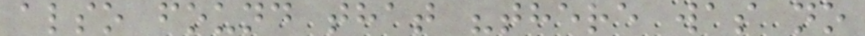also found that "there was no
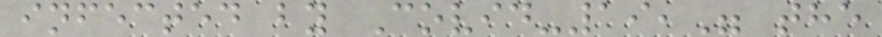infected by Covid-19," the
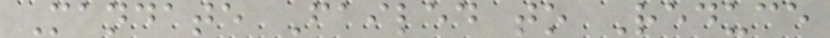Mandate Failed to Reduce
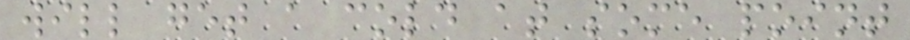will get a cold at some point
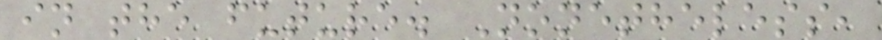in the future. Nonetheless,
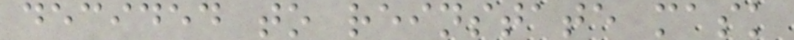decided to reinstate mask
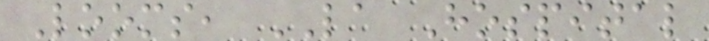Looms, LA Hospital
